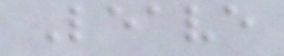Leave
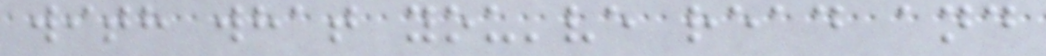with what you've read and
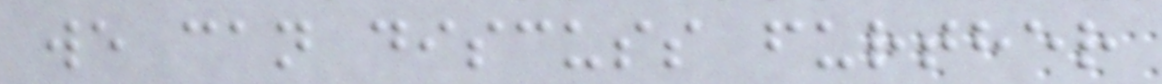we can discuss further
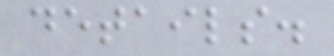details.
